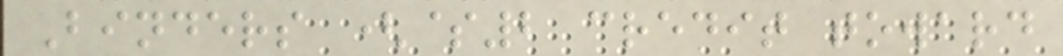Binders ($2 credit toward
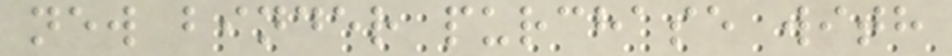new binder purchase with
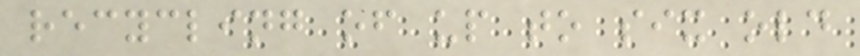recycling of up to six old
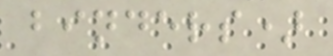binders)
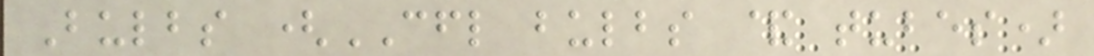Bulbs (CFL bulbs & tubes)
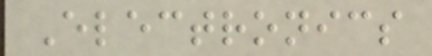Electronics
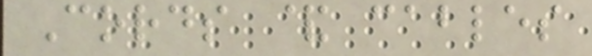Cords & cables
